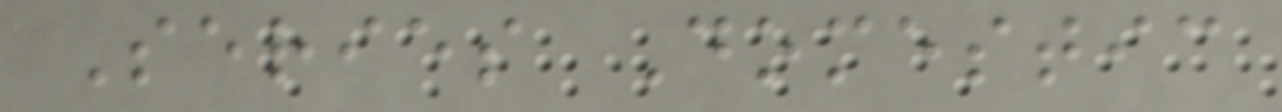Series Domestic
